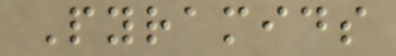Pyramids
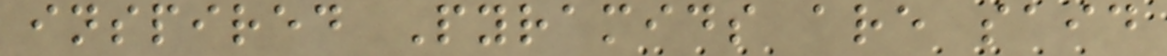inspired Pyramids are said
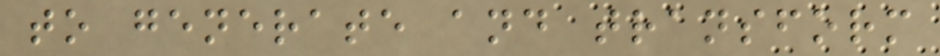to generate and transform
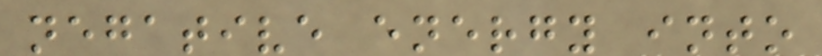negative energy into
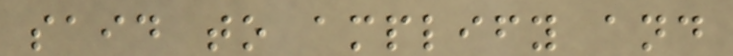said to amplify and
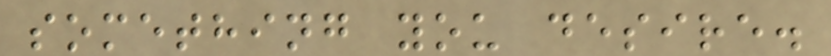something you desire.
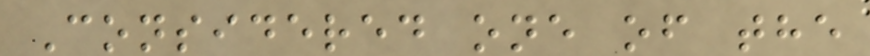Considered one of the
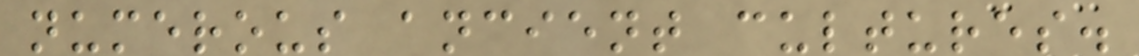numerous ancient cultures.
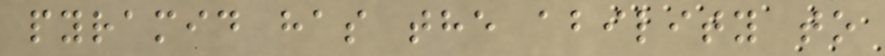pyramid has the ability to
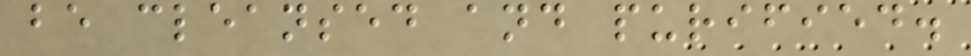be cleansed and purified.
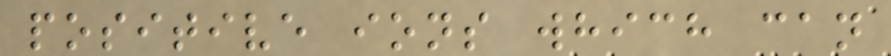positive ions which can
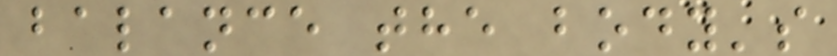balance the body's
